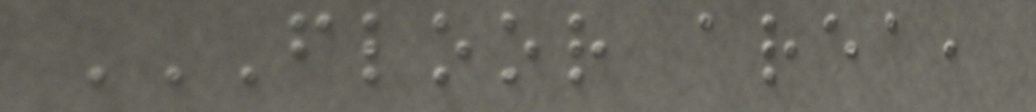FLOOR AREA,
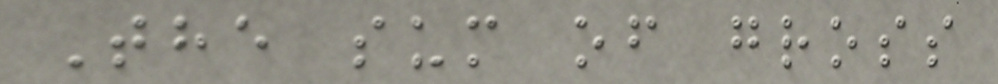The sum of gross
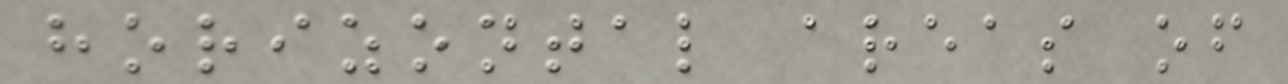horizontal areas of
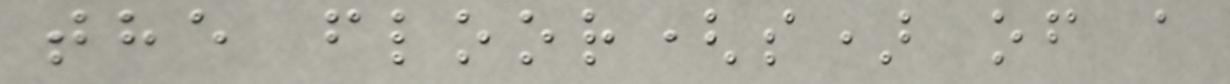the floor(s) of a
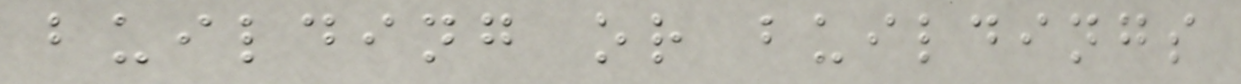building or buildings
